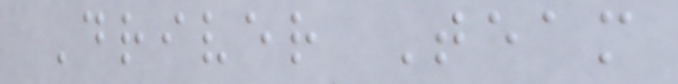Driver Team
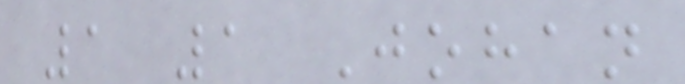1 1 Johan
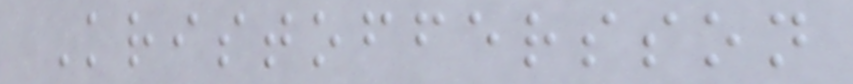Kristoffersson
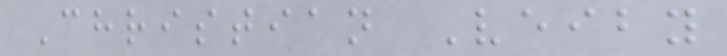Christian Veiby
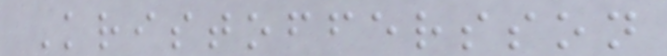Kristoffersson
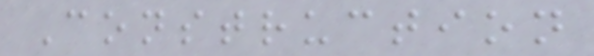Construction
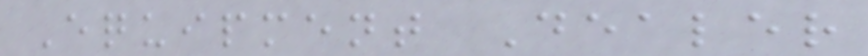Equipment Dealer
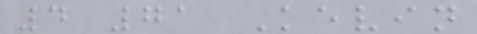4 71 Kevin
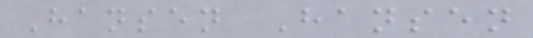Hansen Hansen
